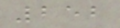252
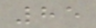85
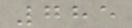785
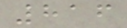816
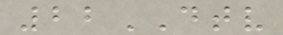22DTV
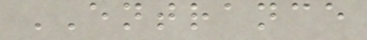ENTRANCE
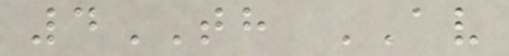4TH AV
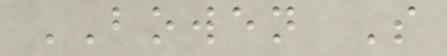BOWEN S
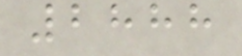2888
